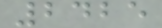2425
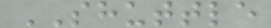SHUTTLE
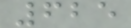625
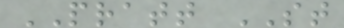PRATT ST
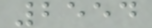2554
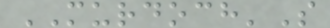MURDOCH'S
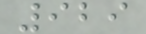929
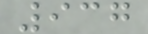937
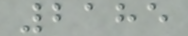2185
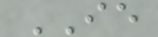IE
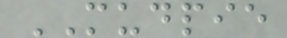MUDPIE
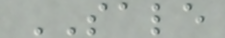SALE
